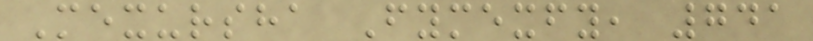Mexursha Fymexfy, 741
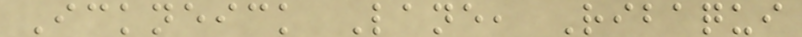Ickneick Lane, Ribaqui
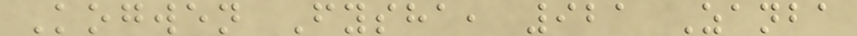Kogwen Fysha, 921 Zanba
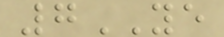7YE
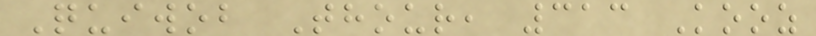Quiwob Thour, 313 Kooz
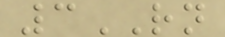3RN
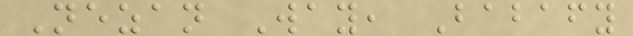Nezan Way, Babafy
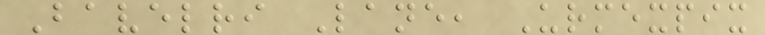Bavelri Lane, Urmexpix
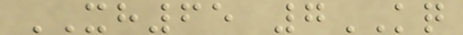XH65 7KQ
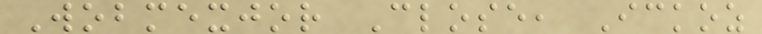Wobmexjor Close, Ickoz
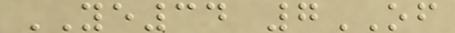YE34 7OF
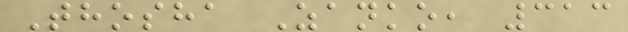Thosha Zanko, 313
